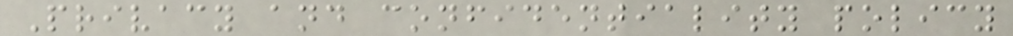Privacy and confidentiality policy
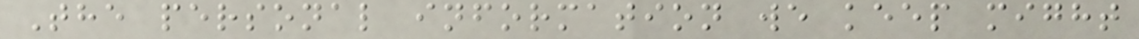The personal information we keep might
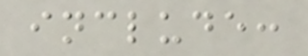include:
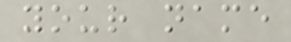your name
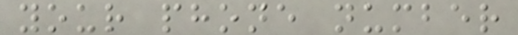your phone number
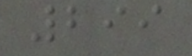299
